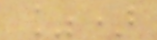%)
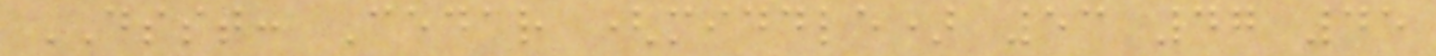DSST: Cedar (middle) 53 47 45
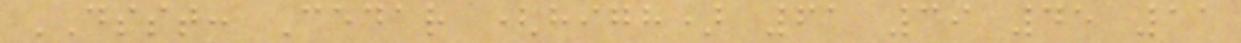DSST: Cedar (high) 61 39 45 11
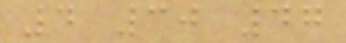4 30 47
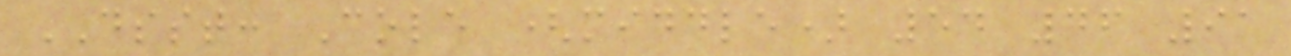DSST: Cole (middle) 54 46 91
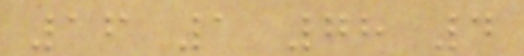16 1 78 4
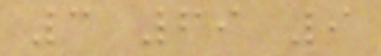3 69 9
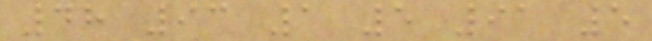48 93 1 5 91 5
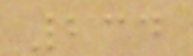234
